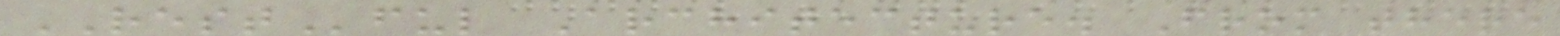RESTful Architecture. From there
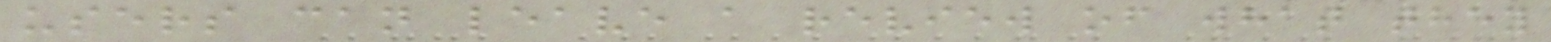users can leave a review of what they
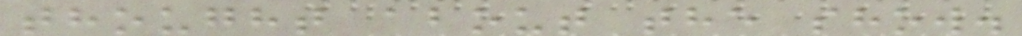thought about the show.
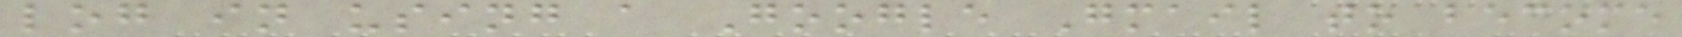log in using a Google Gmail to become
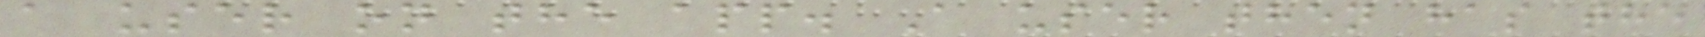a user on the app. A user then has the
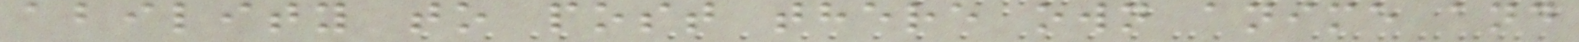ability to post there own anime and
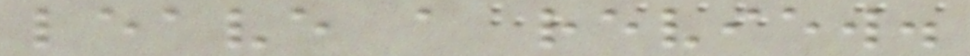leave a review.
